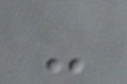-
